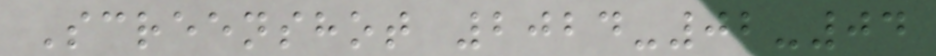Screenshot 2024-02-04
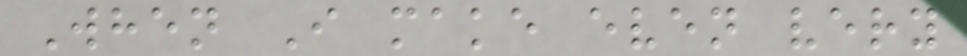When I make even very
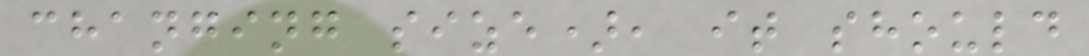changing size), it should
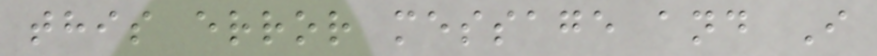this error message and I
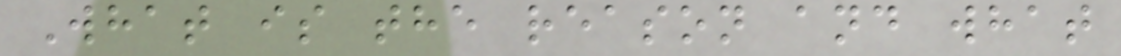What is the reason and what
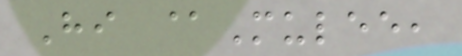Hi @Mulee,
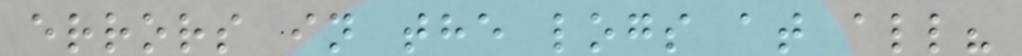errors in the logs at all?
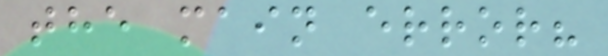the main error?
